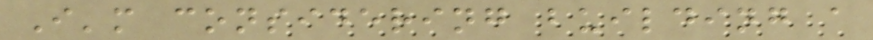I'm considering building a
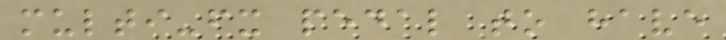multi-fx pedal to have
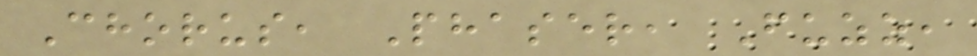Chorus, Phaser, Fuzz,
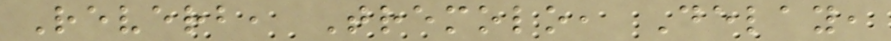Reverb, Tremolo, Delay,
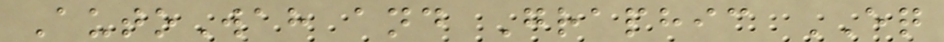AutoWah and Graphic EQ
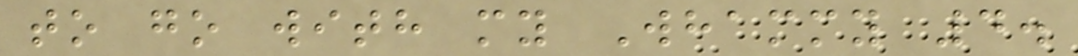to go with my Whammy 4.
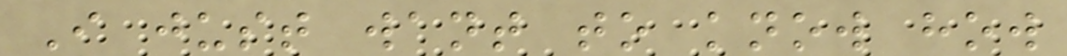I just want to know how
